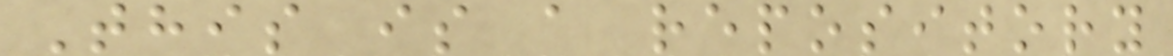This is a repository
